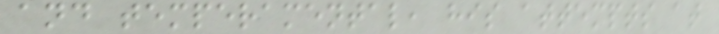and temperamental, his attempts at
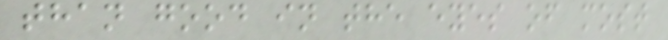than good in the eyes of most
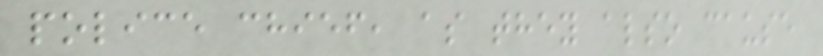police chief, as they also cause
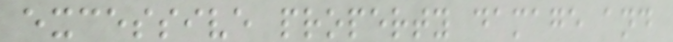excessive property damage and
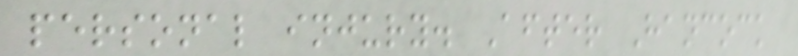personal injury. After Hancock
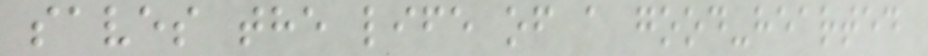saves the life of a good-hearted
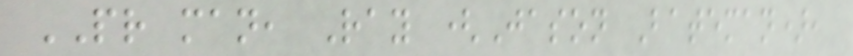PR man, Ray (Jason Bateman),
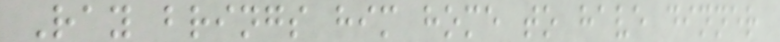Ray brings him home to have dinner
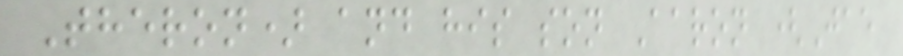Theron) and his son Aaron (Jae
